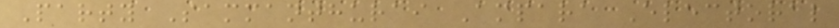Party Sammanthurai Ampara Electoral
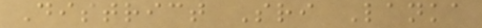District Sri Lanka
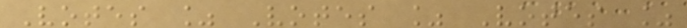Votes % Votes % Votes %
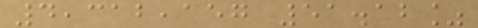4,312,157 51.12%
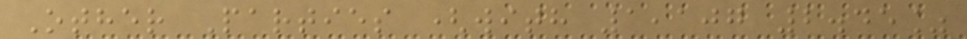Other Parties (with 1,107 2.45%
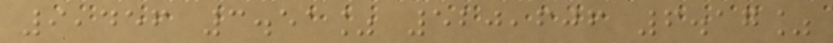9,456 3.51% 520,606 6.17%
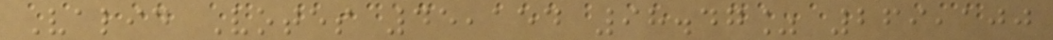Valid Votes 45,154 98.47% 269,100
